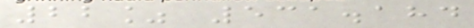22% 531.184
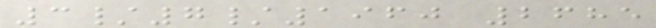3/7/1960 2685
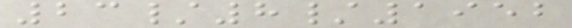23/8/1952
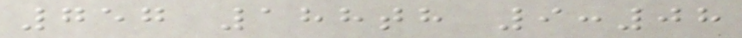757 188th 9:08
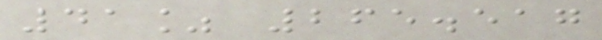41% 265.517
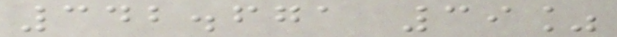342.671 39%
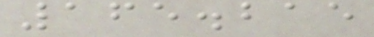165.215
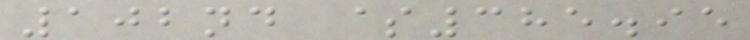102nd $385.95
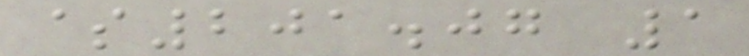$201.07 1
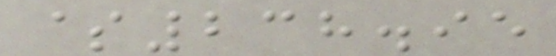$238.95
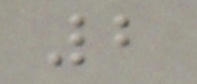2
